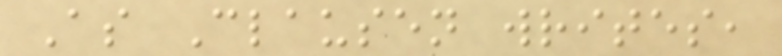As Clausen writes,
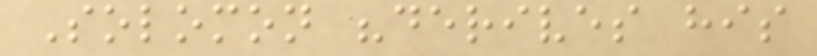Solomon "derives his
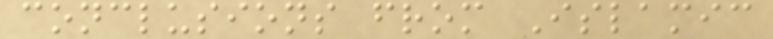conclusions from Islamic
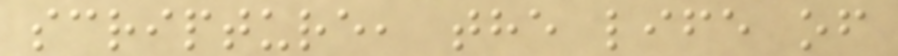scripture, the life of
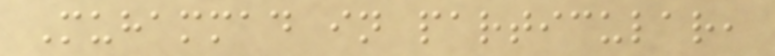Muhammad in particular,
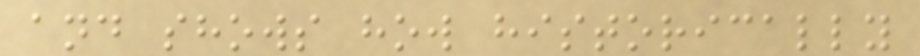and shows how historically
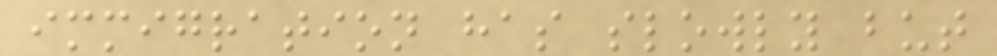immigration has slowly but
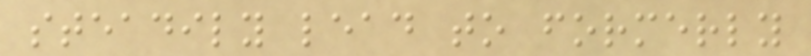steadily lead to formerly
